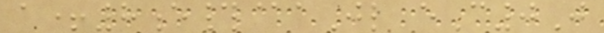a+8e#@aJl eC0J
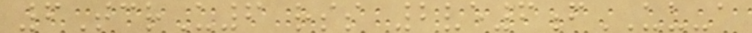6TcrU6 rss 2ve6fUU-a
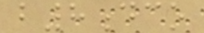b8dco
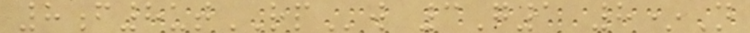8f8utRPw 3G1 8*N
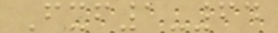Fxf1-64
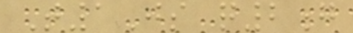T1Js q2g
